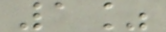1%
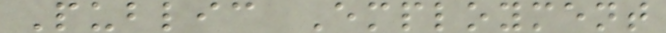Public Employment
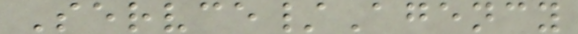Servce/Agency
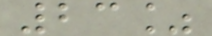23%
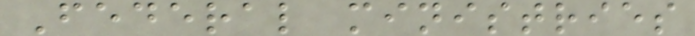Federal ministries
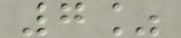7%
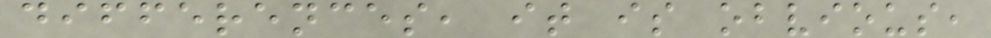differences, it is obvious,
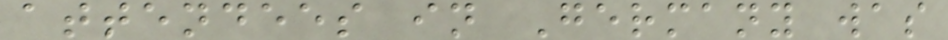attendees in Germany was
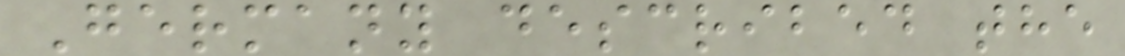Germany described the
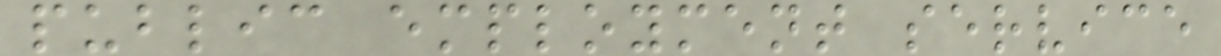public employment service
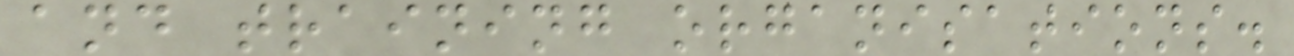and training organisations.
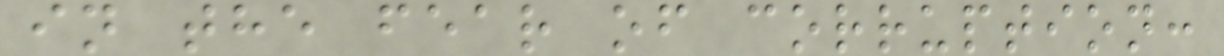in the fear of corruption:
